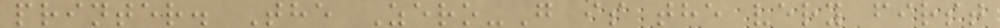printer. The Zero-G is the very first
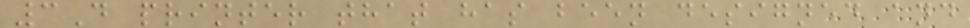3D printer that has been designed and
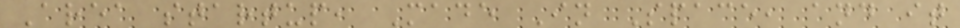Area startup, Made In Space, and it
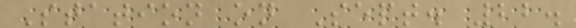Station on Sept. 22.
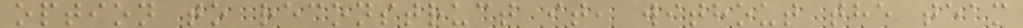option to reconstruct it, without the team
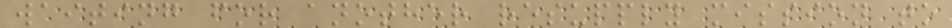waiting for another resupply mission to
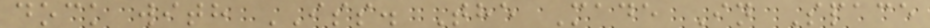dock with ISS. The Made In Space
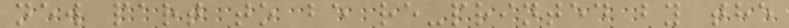new part to be re-printed by the
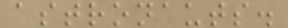astronauts.
